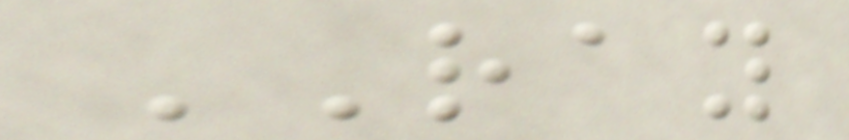RAY
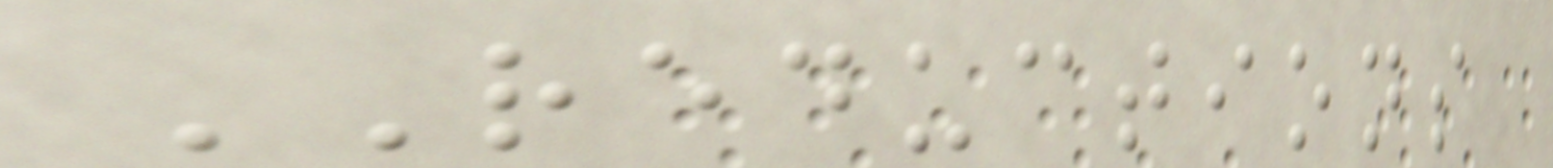REDUCTIONS
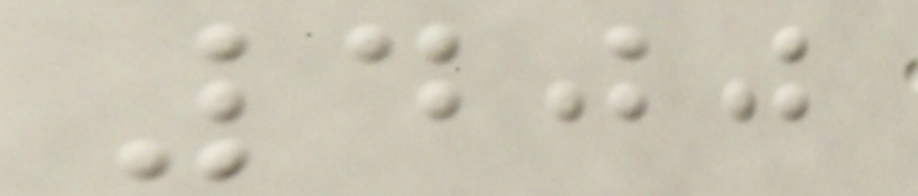400
